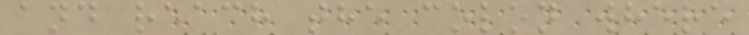and reach the colon where
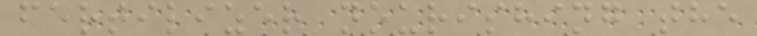fertilizer nourishing the
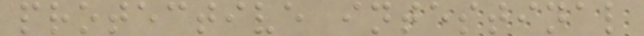protective intestinal
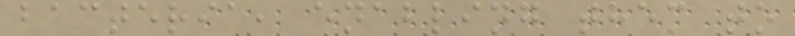bacteria, enabling them to
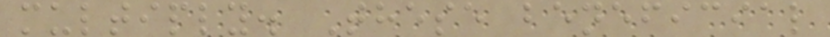multiply. These beneficial
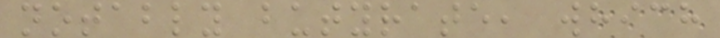notably butyrate, which
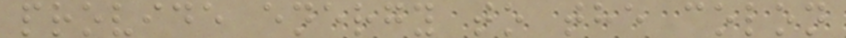provide energy to the colon
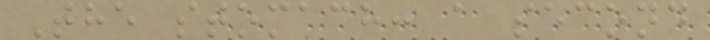The stomach: a second
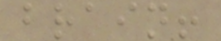brain!
